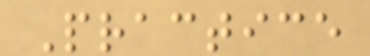Practice
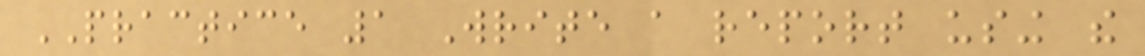PRACTICE 1 Write a report using the
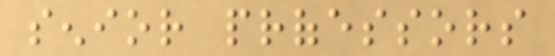senior professors
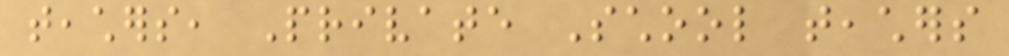teachers, Private School teachers
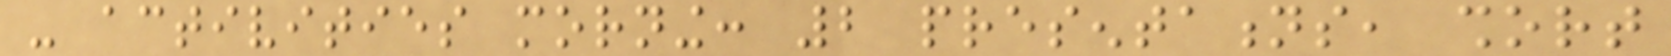- activities morning: 2 presentations, short
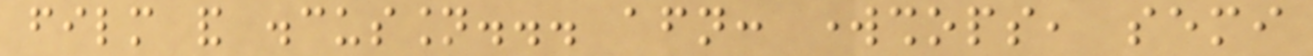film and discussion... afternoon: workshops, semi
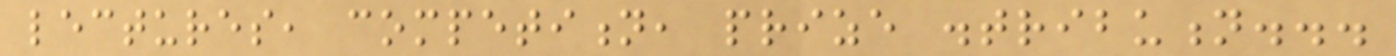lectures, competition, prize distribution...
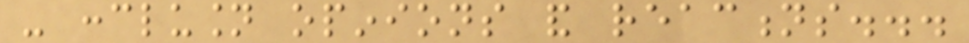- conclusion opinions and reactions...
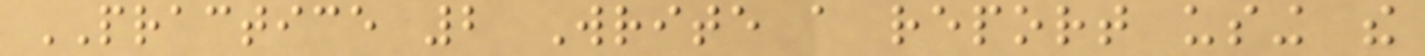PRACTICE 2 Write a report using the
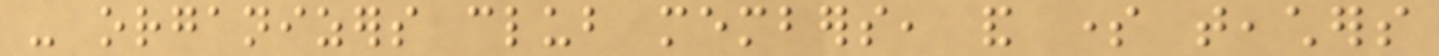- organizers club members, and some teachers
